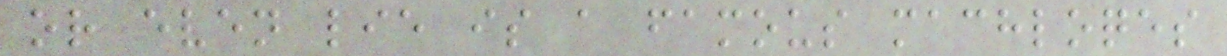or even lie is a famous machloqes
